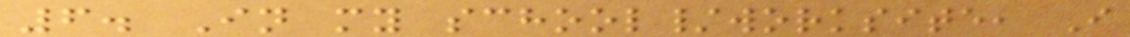6. In my school/worksite, I
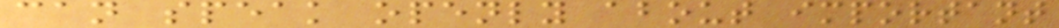can speak openly about important
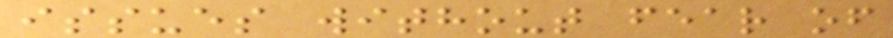issues without fear of
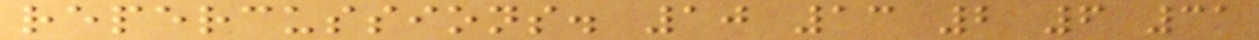repercussions. 10 13 2 6 31
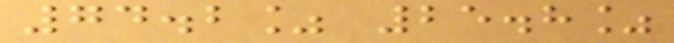74.2% 25.8%
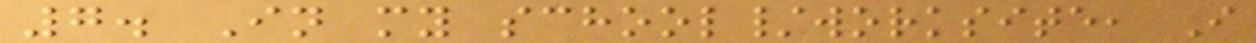7. In my school/worksite, I
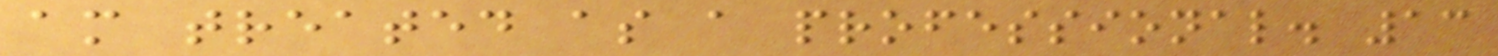am treated as a professional. 13
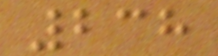238
